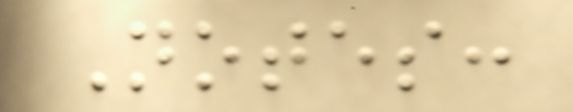Notes:
